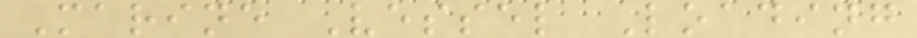Marine Vessel Loading
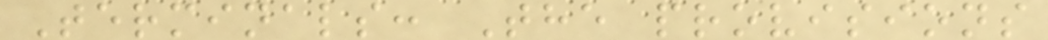Terminals: The provisions
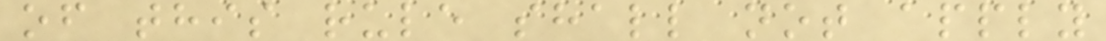of this rule shall not apply
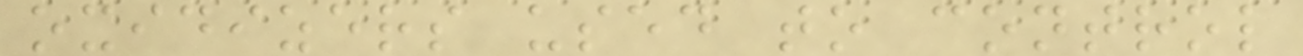oxidizers used to control
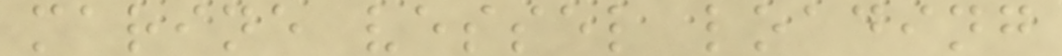marine vessel loading
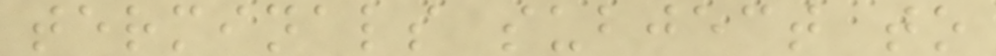terminals subject to
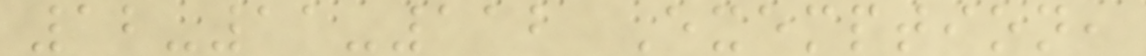12-11-112 Exemption,
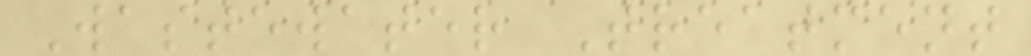Wastewater Treatment
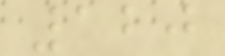120
